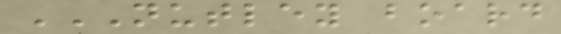NUTLEY BOARD
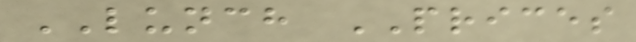LUNCH PRICES
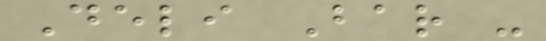Deli Bar -
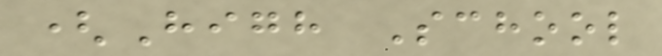(High School
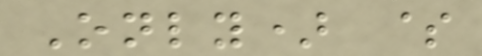Only) $
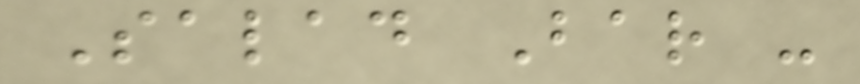Salad Bar -
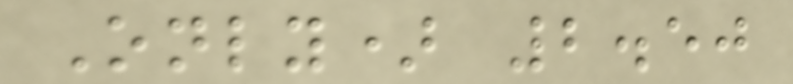Only) 2.50
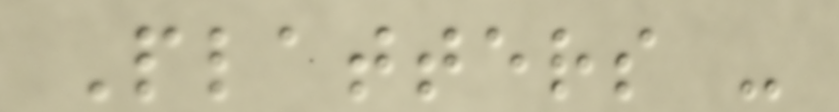Platters -
